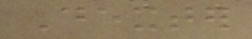Dexter
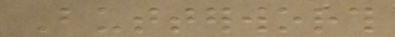Butterworth
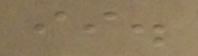ii.
